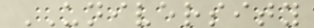UNIVERSITY
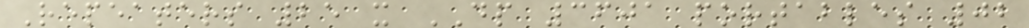Repeaters 25 x DP 3601 portables 02
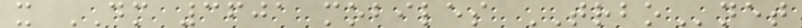x DM 3601 mobiles TRBOnet
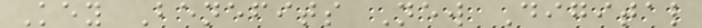Key Benefits New Digital
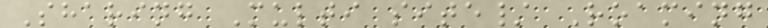Sharing Multi site/ Roaming
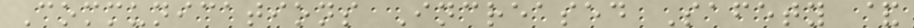Communications Increased Safety &
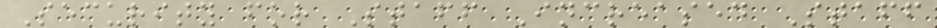Security for Staff Increased Staff
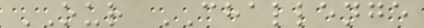OUR CHALLENGE
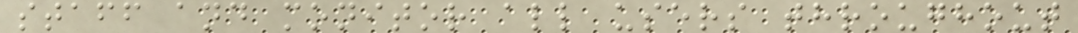staff and monitor all users throughout
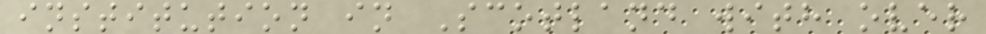institution in Scotland with over
